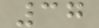37
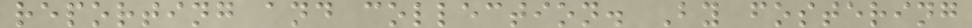reporting and collection. By fostering
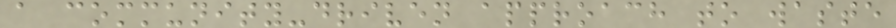a community-driven approach to waste
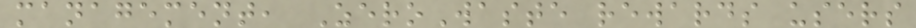management, ZeroWaste rewards users
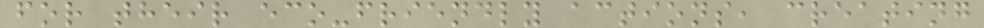for their eco-friendly actions, creating
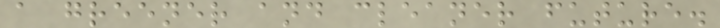a greener and cleaner future.
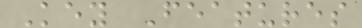Key Features
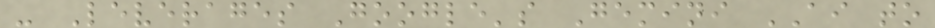- Leverages Google's Gemini AI to
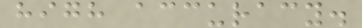high accuracy.
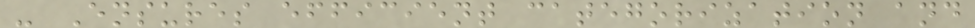- Ensures efficient categorization and
